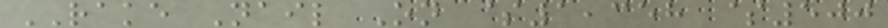RAKE Nail On $1,358 $500
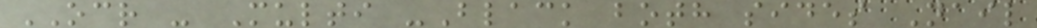OCR - Multi -Black both sides Nail
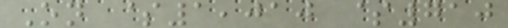On $1,010 $710
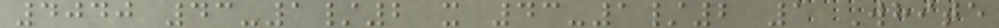4040 43-1/2 x 43-1/2 1 White
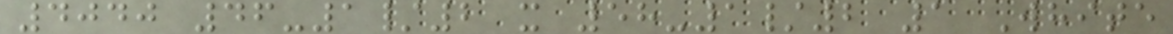4040 46-1/2 x 58-1/2 1 White
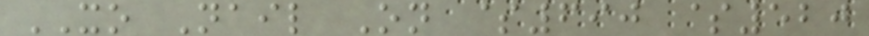XO Nail On $690 $520
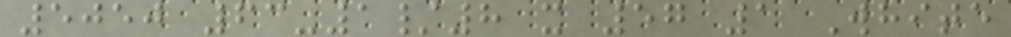5050 63-1/8 x 57 1 White
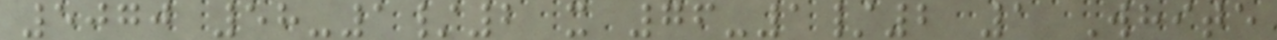5070 58-1/2 x 76-1/2 1 White
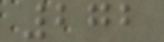272
